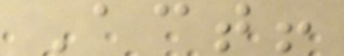Act!
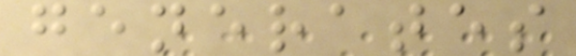generates
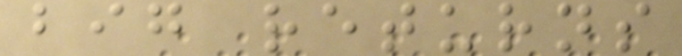big returns
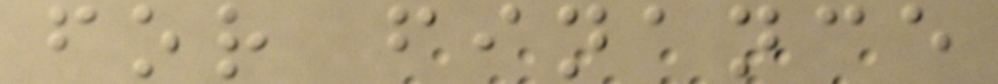for finance
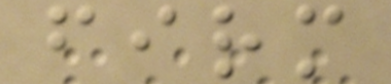firm
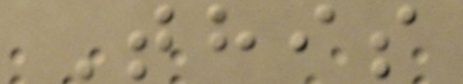This
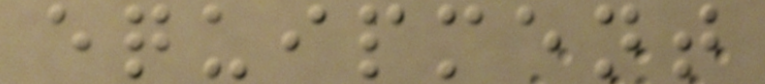equipment
